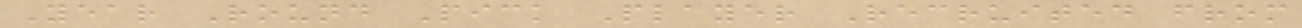Year Round Pick Player Recruited from
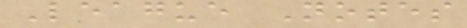League Notes
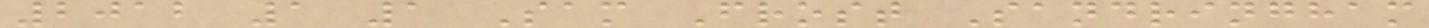2012 1 1 Sam Frost Sandringham
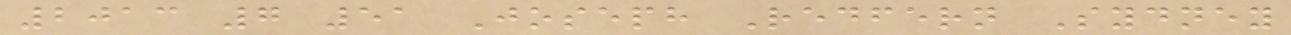2013 7 51 Joseph Redfern Sydney
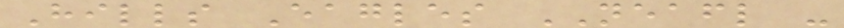Hills Eagles NEAFL -
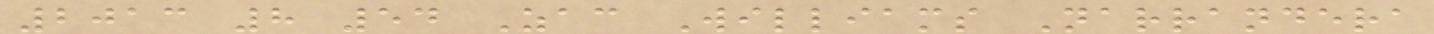2013 8 54 Zac Williams Narrandera
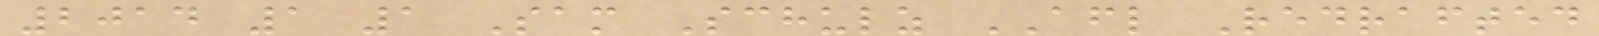2014 1 1 Sam Schulz AFL Redrafted
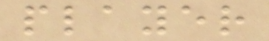player
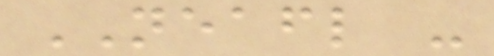NEAFL -
